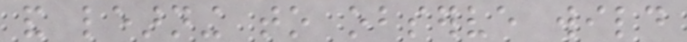and learning to observe wild
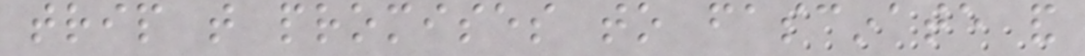trip that promises to fascinate and
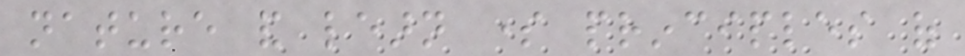nature and learn some principles of
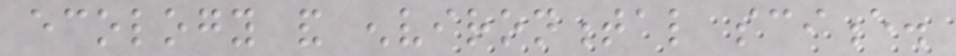ecology and environmental science.
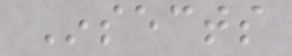Insects
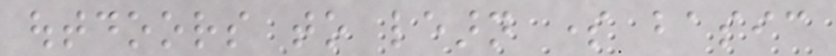outdoors to learn some basic
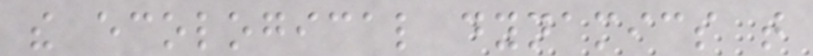the ecological dynamics that
